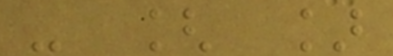- [ ]
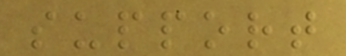support
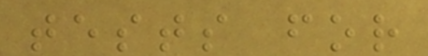tests for
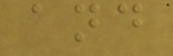and
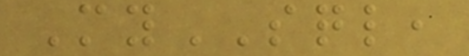MySQL,
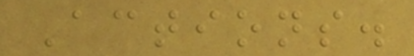Actions.
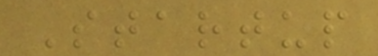Startup
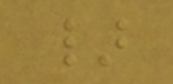}
